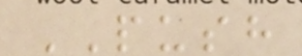PUSH
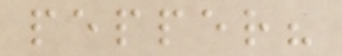pepper?
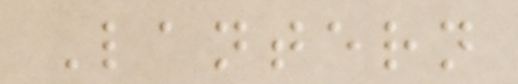Lantern
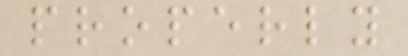properly
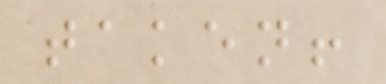taken!
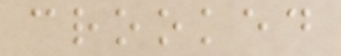crooked
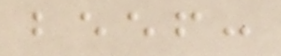beef:
